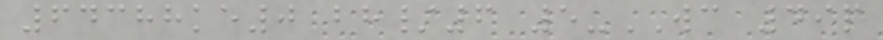64388ke0 bh/6 5-WC 49p
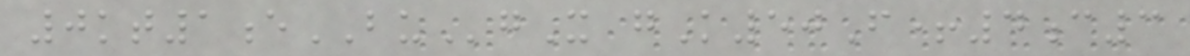0kt1eBUgX gK50F+4c3
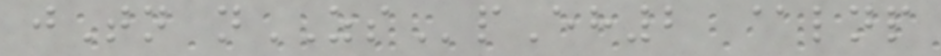jTn nZSpEh2 @lnp
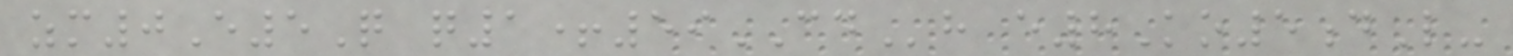zm0E5Q q1+59CDh e8Ko5dL-
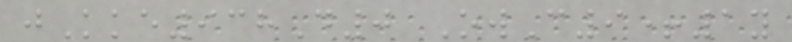jKke938D0 OwC9+1y
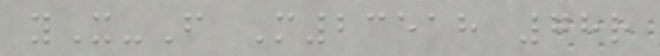yX-F M23518 78r
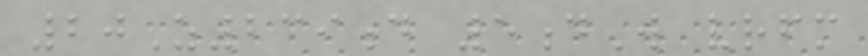20Z239d 5dW vrfm
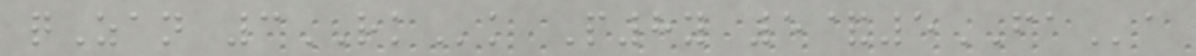qZan 3RKk P8y 5&5FAa
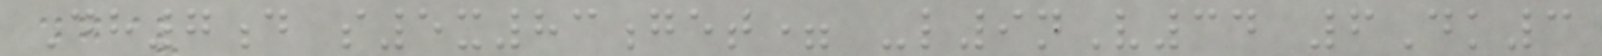Dh7d s5x83get= -l9nV34 6Dk3
